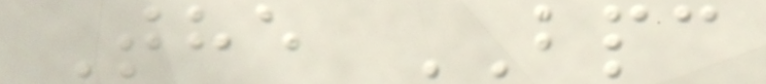The BPC
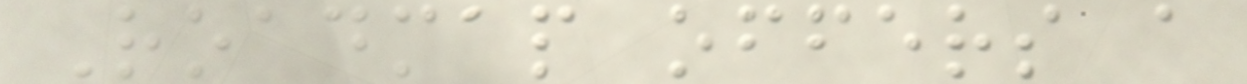Roadmap offers a
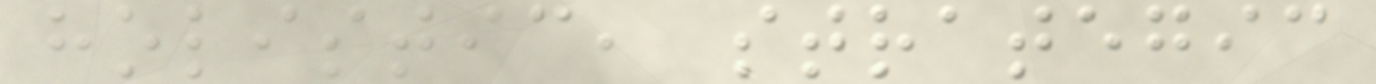holistic, strategic
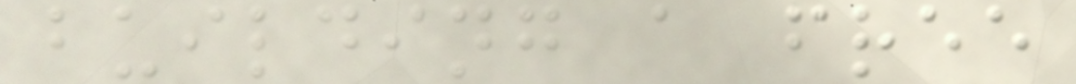building a free
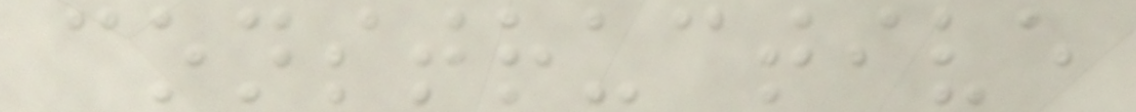constructive
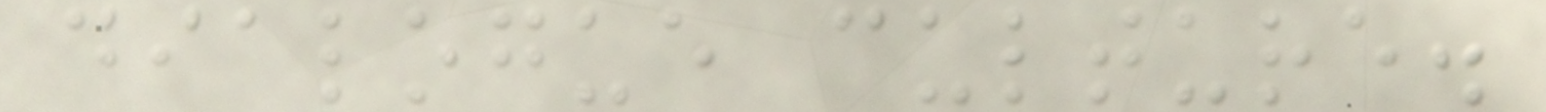dialogue culture.
